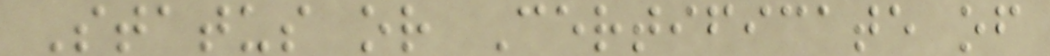Status or Certificate of
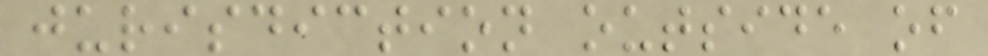jurisdiction outside of
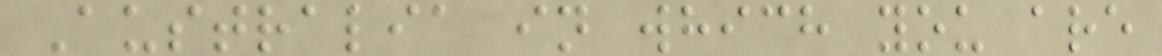Australia in which you are
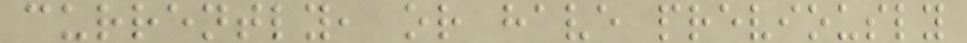currently, or have previously
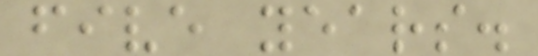five years.
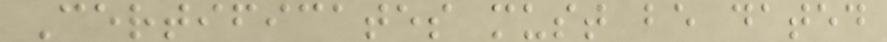Certificates must be dated
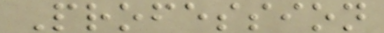Profession
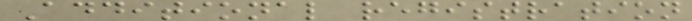Additional registration
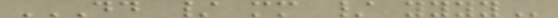DD / MM / YYYY
